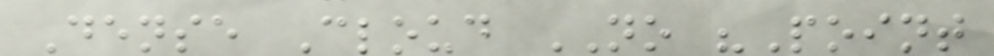Dense Cloud NO "Point
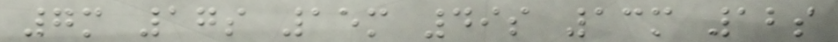7m 17s 15m 49s 13m 12s
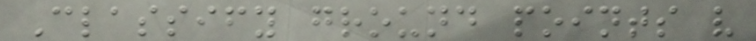Classify ground points v
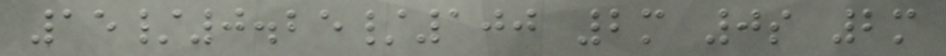15/0.25/100 2m 0s 2m
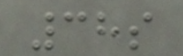38s
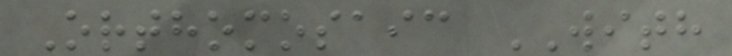Orthomosaic WITH
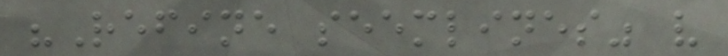"Refine seemlines" v
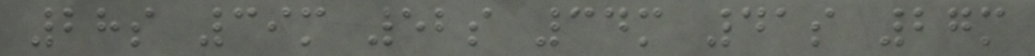28s 39m 52s 34m 41s 27m
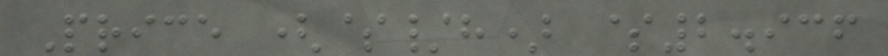Price ($/h) $2.936
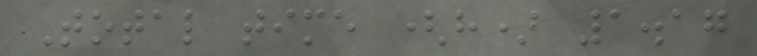Total time (h) 1.17
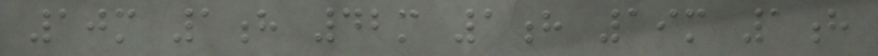10m 1h 42m 1h 19m 1h
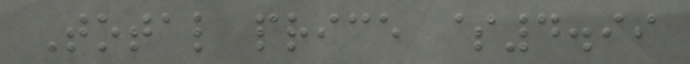Total price $4.99
